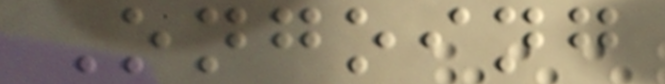Ongoing
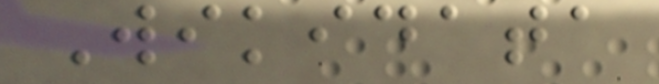Wikidata
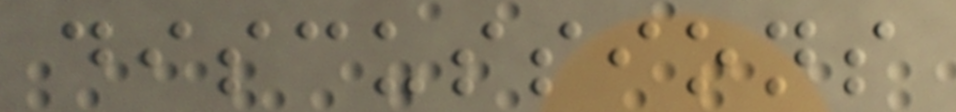discussions
